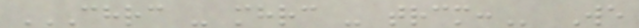CHRC - MHRC - TRCM: We
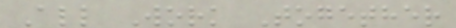All Work Together
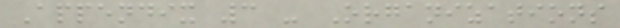Appendix 3 - Organizations
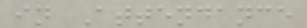in Attendance
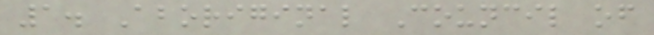1. Aboriginal Council of
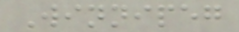Winnipeg
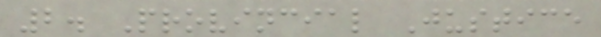2. Provincial Justice
